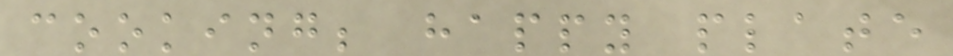cooking; happy plate
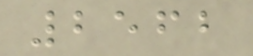2562
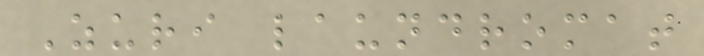Zuri laundromat
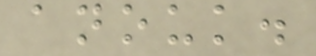anouk.
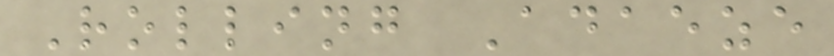Rolling Adaeze
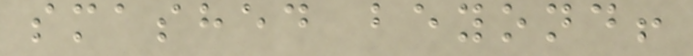smashed beyond!
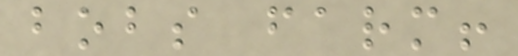bobs farm!
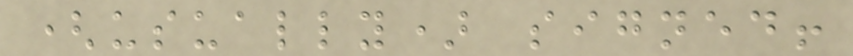(usually) signed!
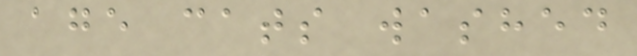age cats washed
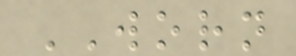WORN
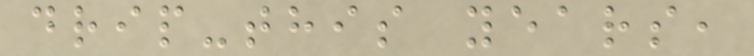drip-this years,
